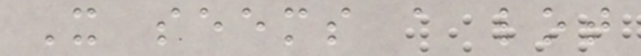It seems a lot
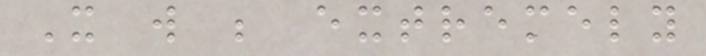It will be extremely
